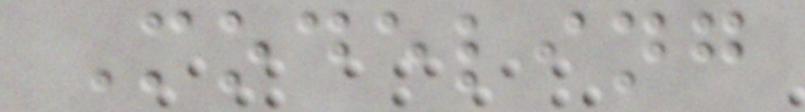Modeling
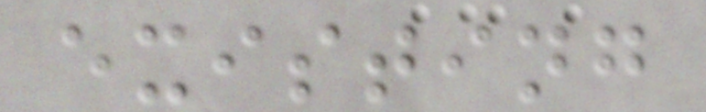existing
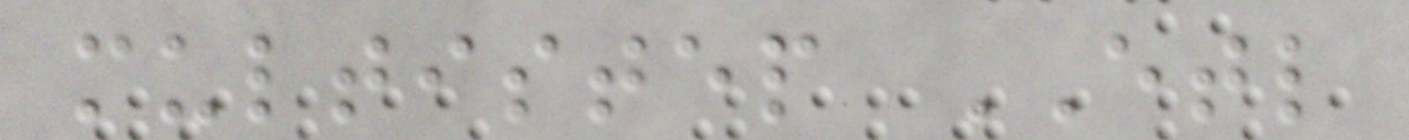multistep ETL
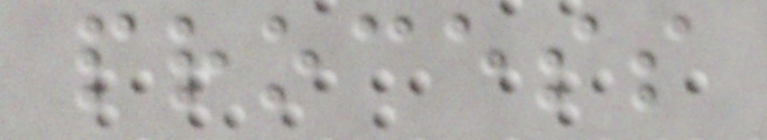process
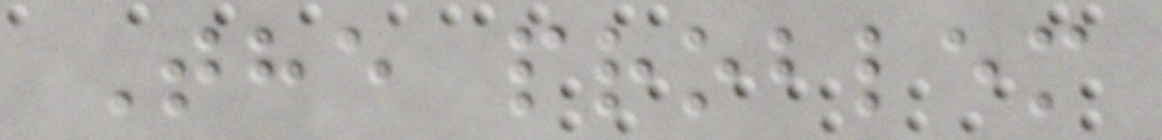The problem
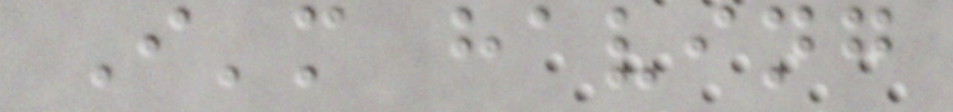I'm having
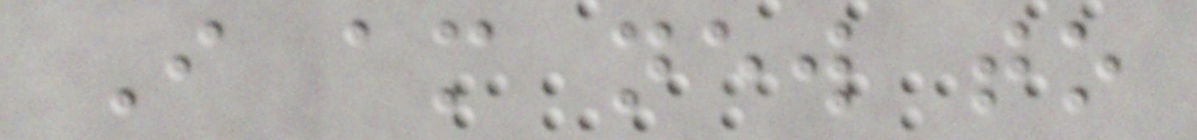I am new to
